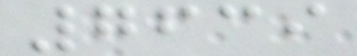7639
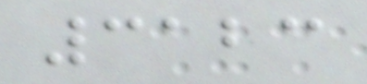3123
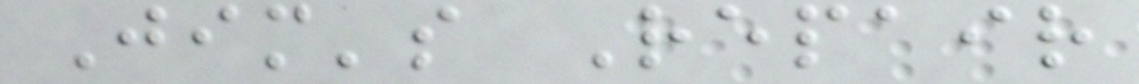Jim's Repair
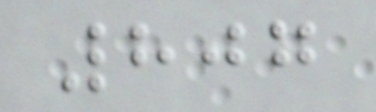807
